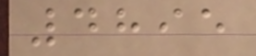4895
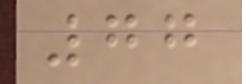77
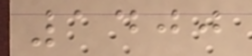1400
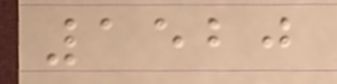1520
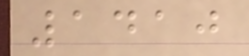1410
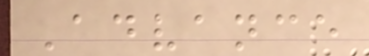Advance
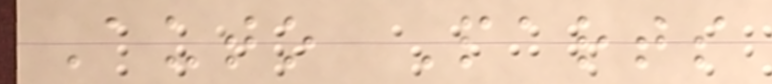Auto Parts
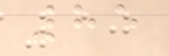85
